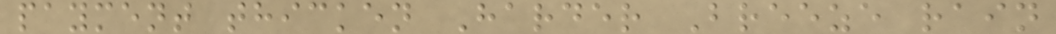payment thicken Harder Breeze rain
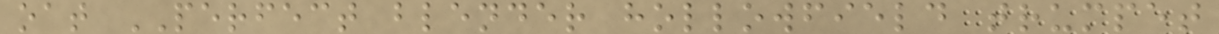oat PERFECT blender hollowfield trumpet
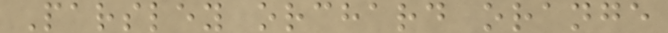Parsley orchard orange
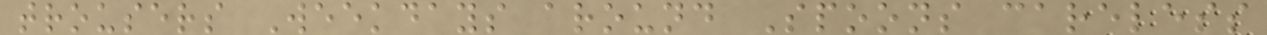trousers Weekdays around Spoons careless
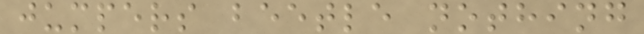jumpers beetle nothing
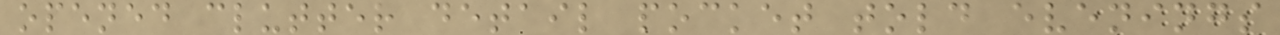opened clutter detail pocket told evenings
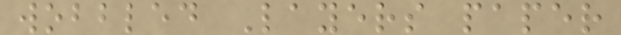wobbled Layers paper
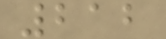212
